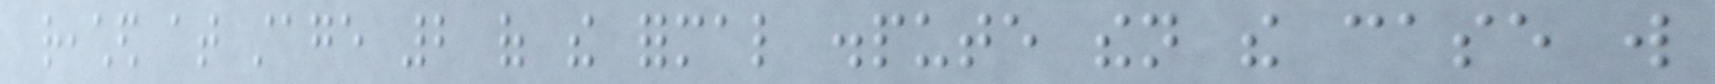reached at stage 2 of the formal dispute then the case will
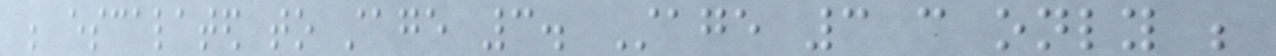be escalated to stage 3. Stage 3 can only be
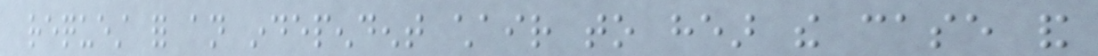request for an independent chair to hear the case and
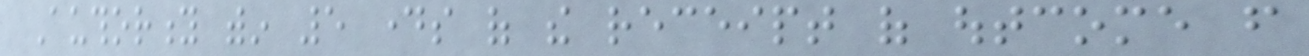Authority within 5 days of the receipt of outcome from
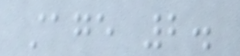stage 2.
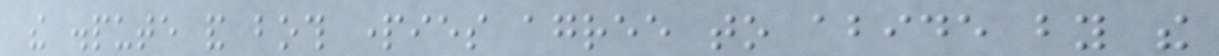the dispute and both parties agree to abide by the
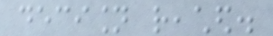decision reached.
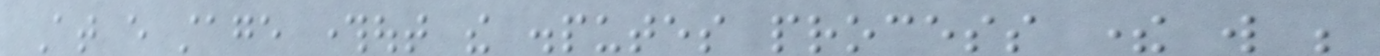At every stage throughout the disputes process there will be
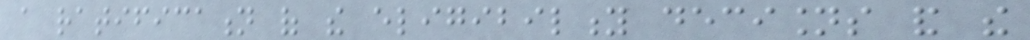a ratification of the eligibility decisions and the
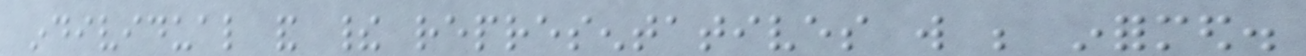individual and their representatives will be informed.
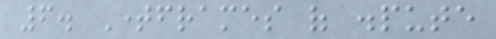6. Timeframes of dispute
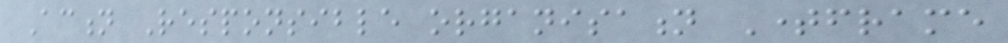Action Responsible organisation Timeframe
